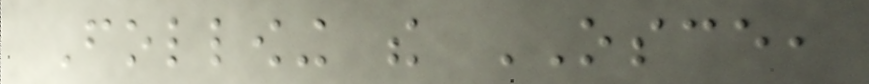Following the OSCE,
